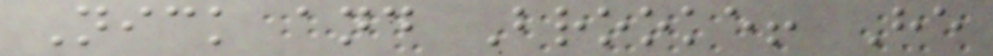Nick and Brooke! He
